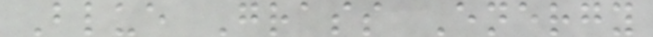Blue Grass Energy
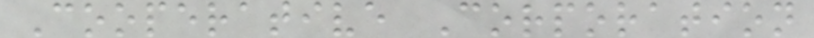Cooperative Corporation
